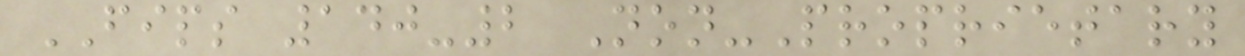FIPS 140-2 Non-Proprietary
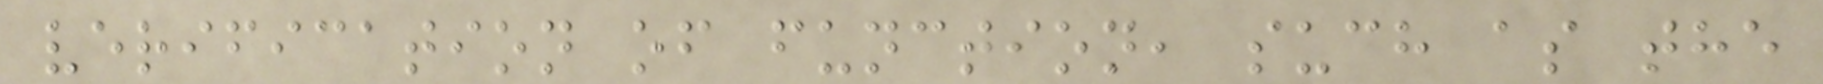verification of function, such as the
